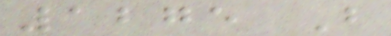1275 B
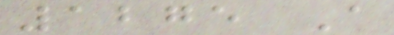1275 A
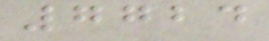7724
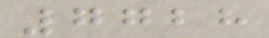7728
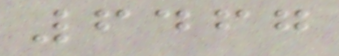6467
